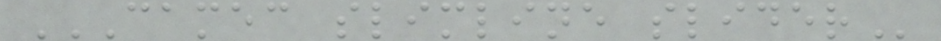CAMEC SLIMLINE SLIDER
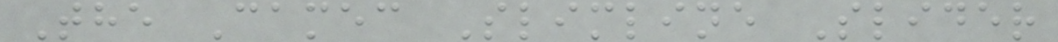The Camec Slimline Slider
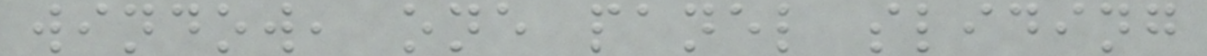window, one panel sliding
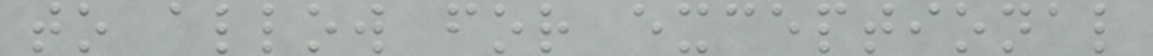to allow for exceptional
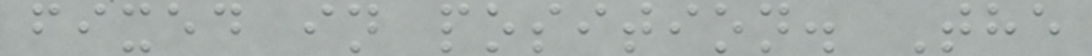fixed in position. The
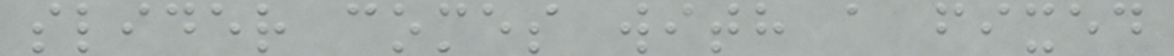slider comes with a fixed
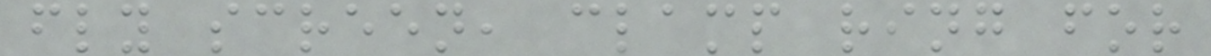fly screen, clamp ring for
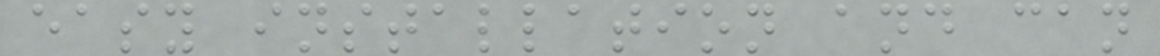easy installation and can
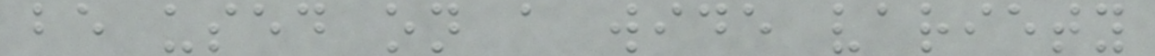be used on a wide variety
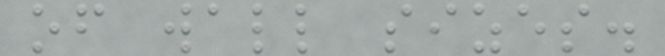of wall sizes.
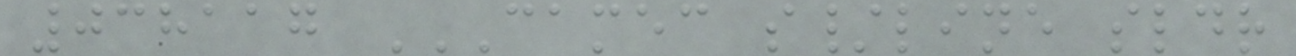038117 CAMEC S/LINE SLDR
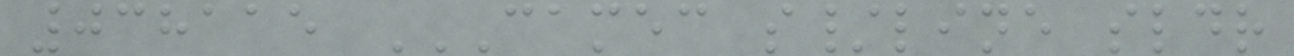038115 CAMEC S/LINE SLDR
